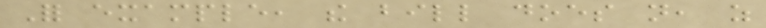For example, the bill does not, as
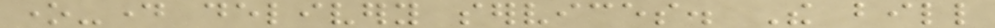one-day delivery services. The bill
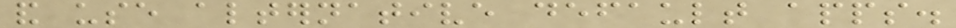and use alternative default apps.
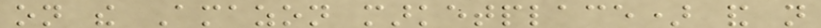on the Amazon marketplace) and not
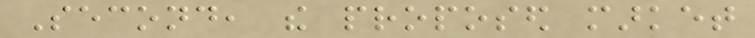Second, the proposed market
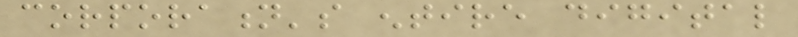corporation's entire digital
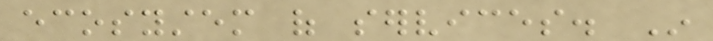ecosystem of services. In
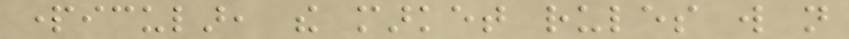particular, the market rules will not
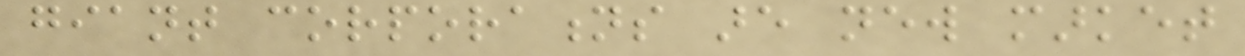giant corporations are new market
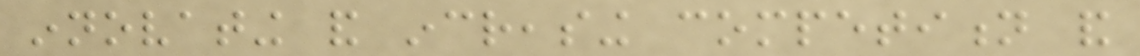innovating and increasing competition and
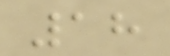18
